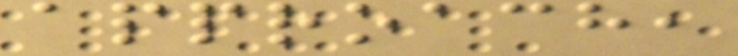approach,
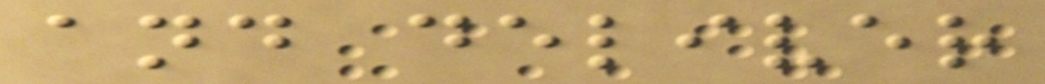and deliver
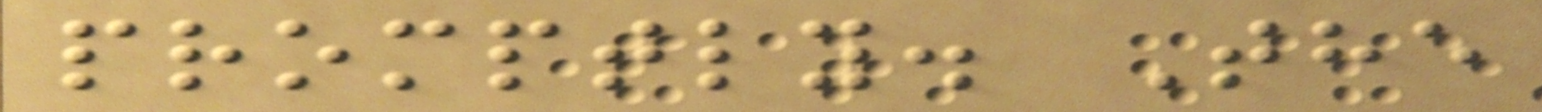promptly. The
